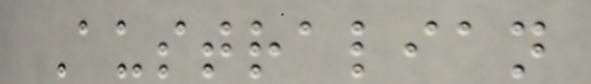Australian
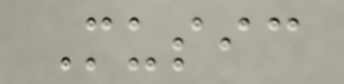Music
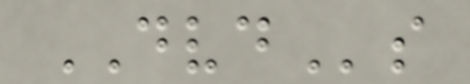DVDs
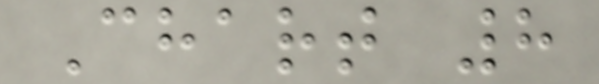Chart 8
